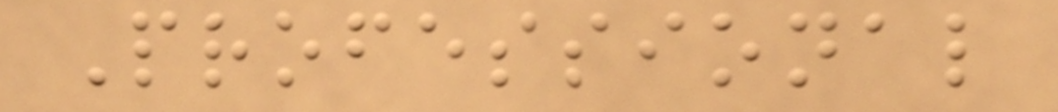Professional
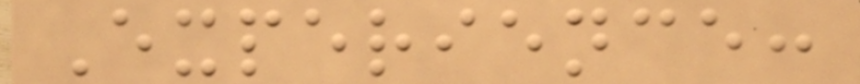Experience:
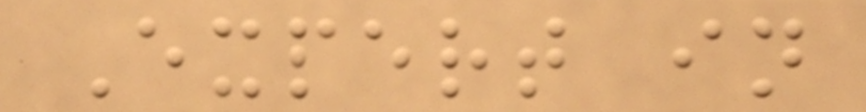Expert in
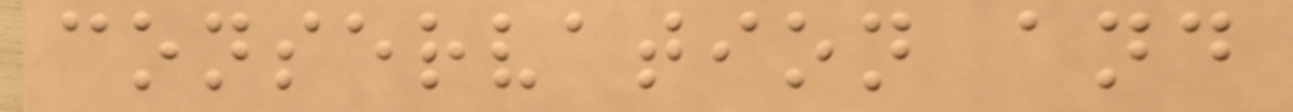conservation and
